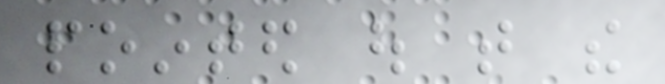pointed out that the
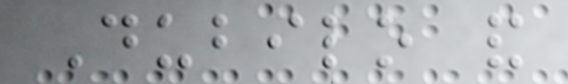Dubilo and
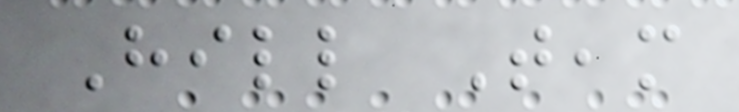Hill Team
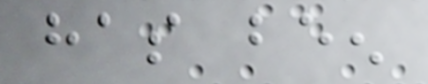has been
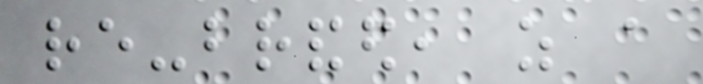re-branded, as a
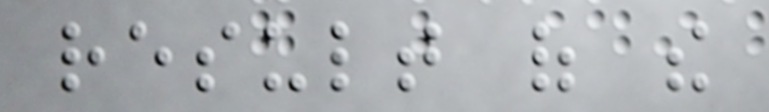result of the
